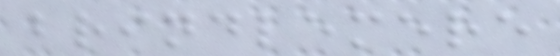brindlemere
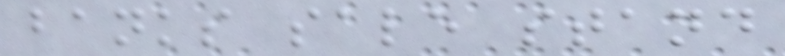banks sale stand
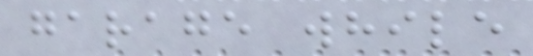garage while
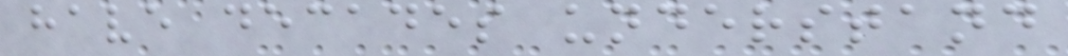have decades understand
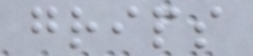grips
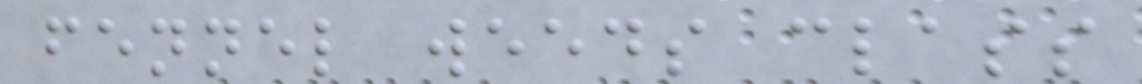fennel weeds class
